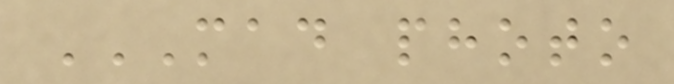MAD PHOTO
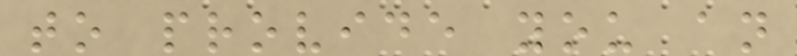to provide you an
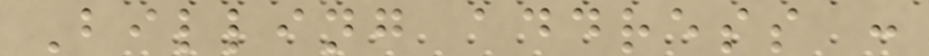Billing address :
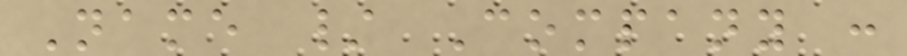Name / Company :
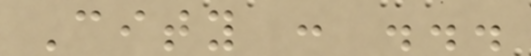City : ...
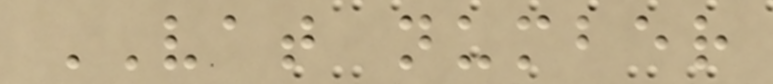VAT number
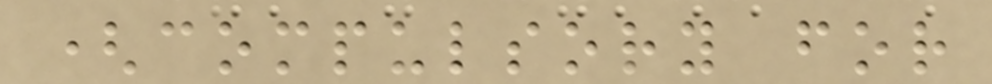(compulsory for
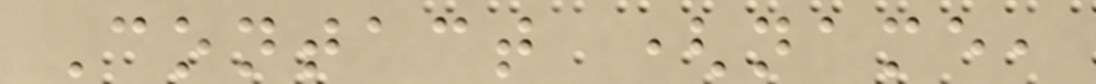Contact (name,
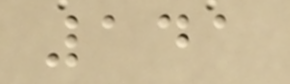141
